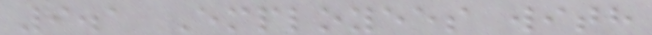9.1 Employees with
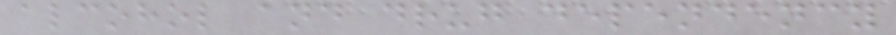alcohol and drug dependency
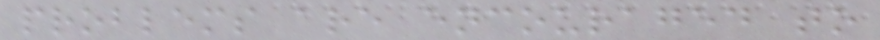problems are encouraged to
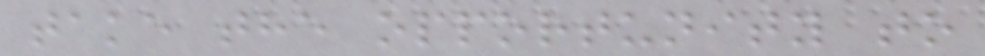take the opportunity to
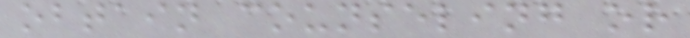obtain counseling or
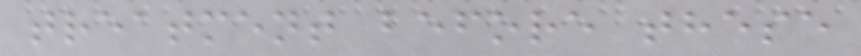treatment before these
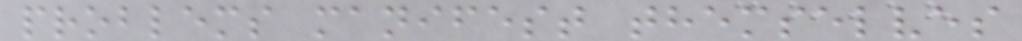problems manifest themselves
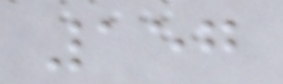157
